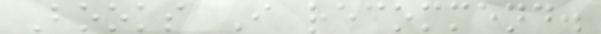Books I recommend.
